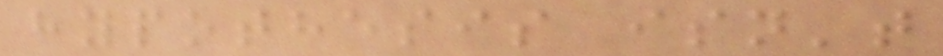hypothesis isn't
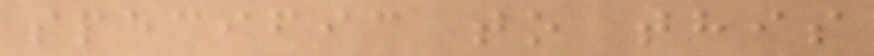specific to this
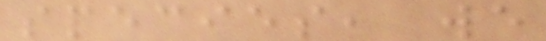species, we
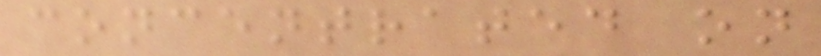concentrated on
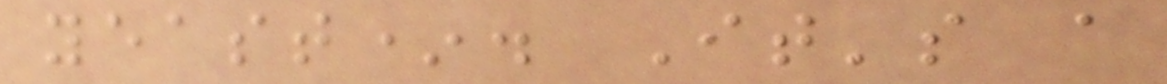yeast*. It's a
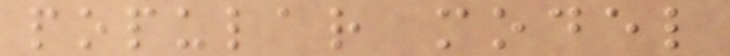popular model
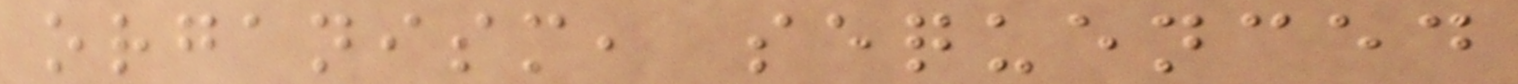organism, sequenced
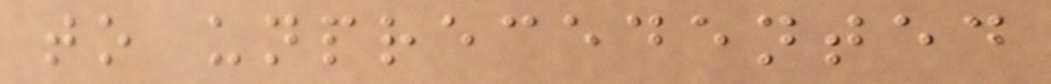to unprecedented
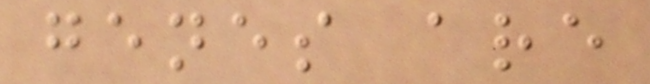genes are
